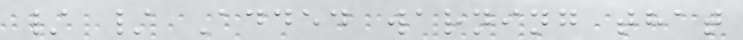/ / Added warning that
